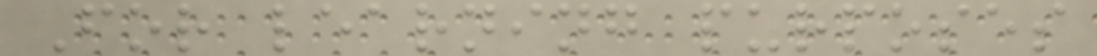For learning purposes
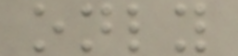only
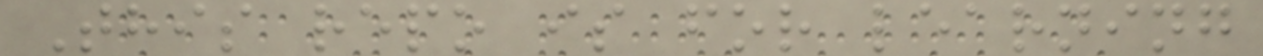This repo is for learning
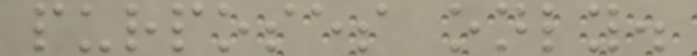purposes only.
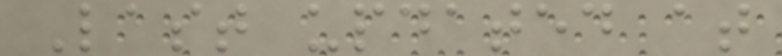Last updated at
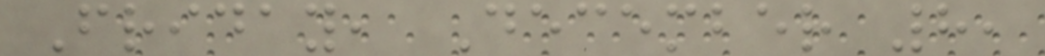Friday, December 8,
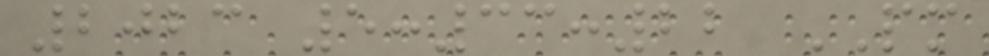2023 5:33:22 PM
